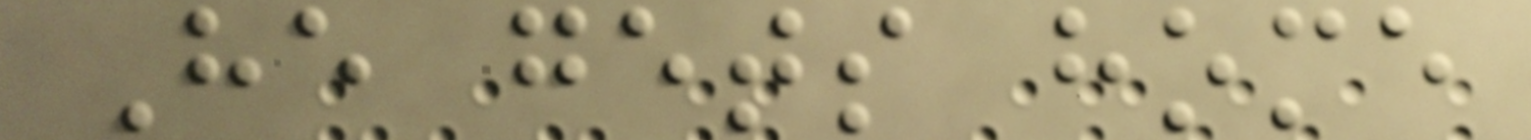He gets home
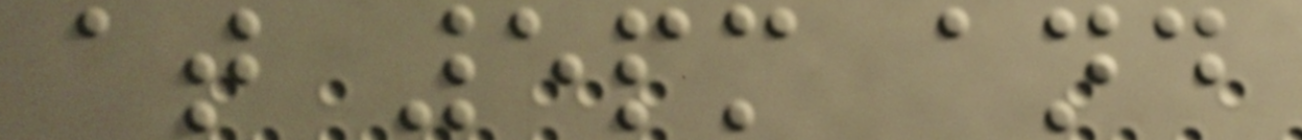at 5pm and
